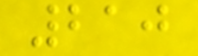210
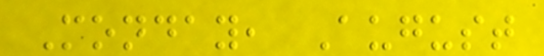Monday, August
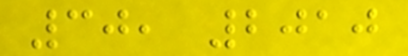30, 2010
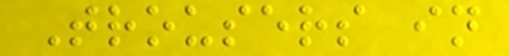Trousers in
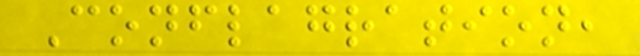Conflagration,
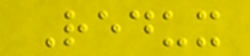Redux
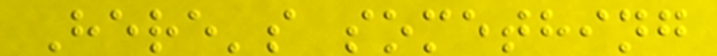Here's something
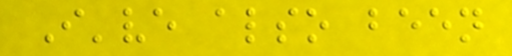I've also been
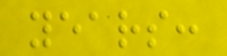years:
